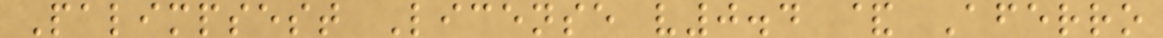Palimpsest License v0.4 & Aferro
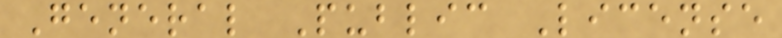General Public License
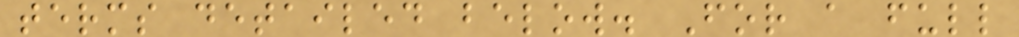terms detailed below. For a full
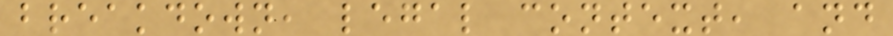breakdown, legal context, and
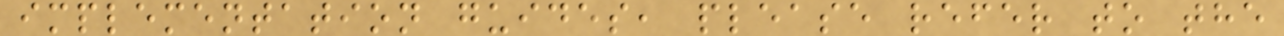implementation guides, please refer to the
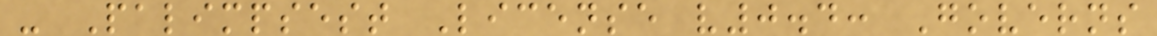- Palimpsest License v0.4: Governs
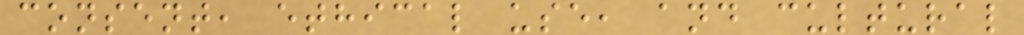consent, ethical use, and cultural
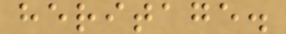heritage.
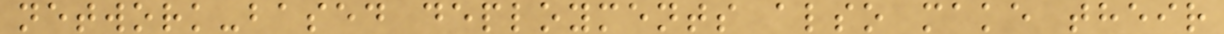network-based deployments also make their
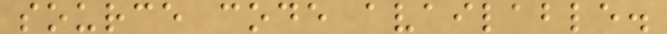source code available.
